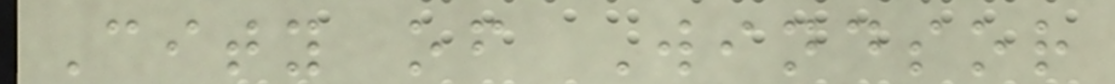City of Windsor
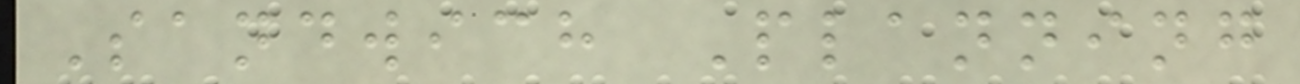Sandwich Planning
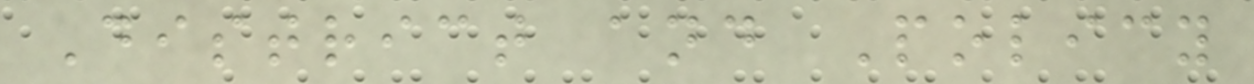District and Policy
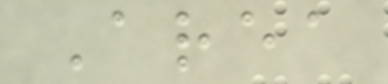Area
